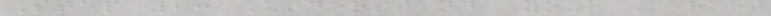Step 2: Understand Your Market
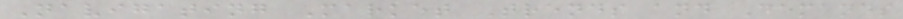Navigating Market Trends and Demands
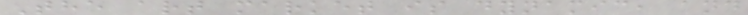The art market is dynamic, and
